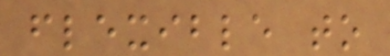flexible to
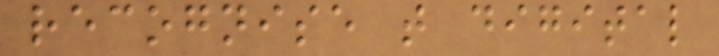recognise that digital
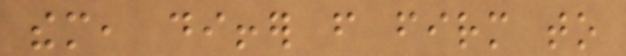them, differ from firm to
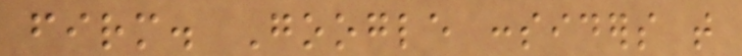firm. Google considers that
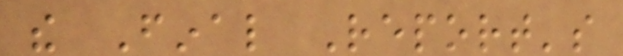the Final Report's
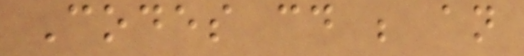Codes could be an
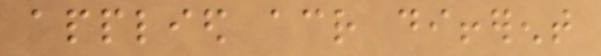applied across different
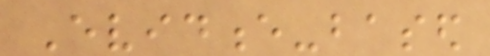Evidence-based
